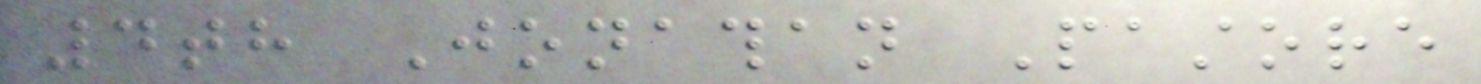4th Jonathan Pastore
